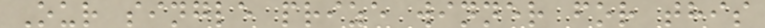Our single prize winner for this
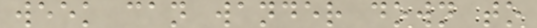week can wander down to
